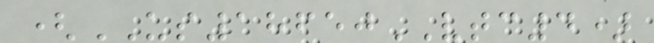(US18650VTC4)
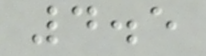4.5
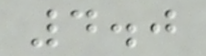4.0
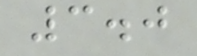3.0
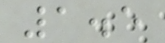1.5
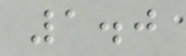1.0
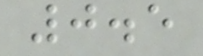0.5
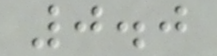0.0
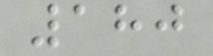180
